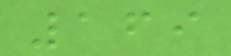169
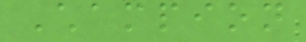Champion
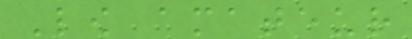Low amateur
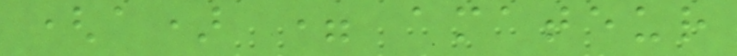(a) = amateur
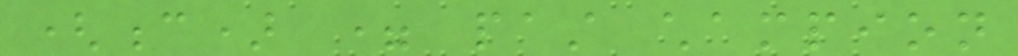(c) = past champion
